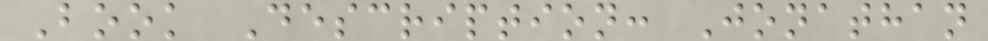Book Description: Jonathan
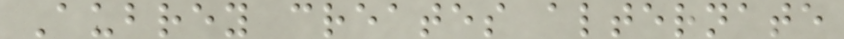Aubrey creates alternate
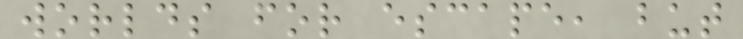worlds for escape, but
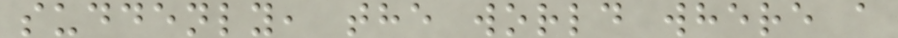suddenly, the world where a
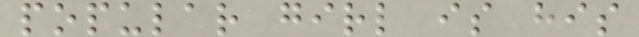popular girl is his
